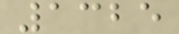1325
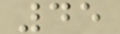45
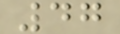47
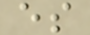es
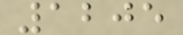1205
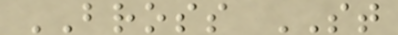BROSS ST
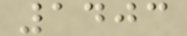1403
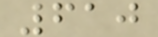610
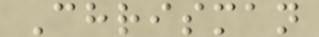Chrisman
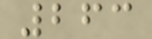263
